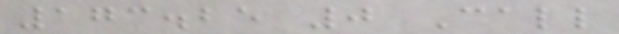173.25 0 Call
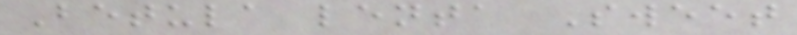Betula lenta Sweet
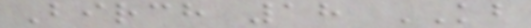Birch 18 KB
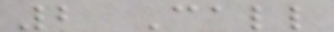2 Call
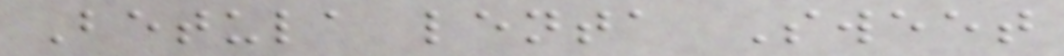Betula lenta Sweet
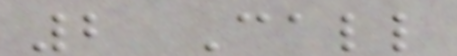2 Call
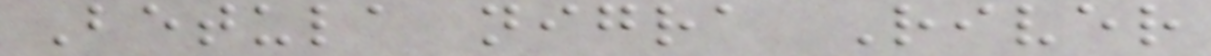Betula nigra River
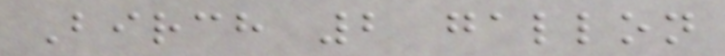Birch 2 gallon
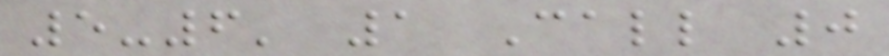5-6' 1 Call 0
